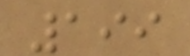199
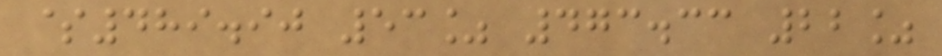$489.90 53% 473.33 22%
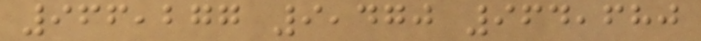966,277 9,470 964,680
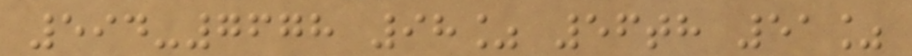594-7678 98% 56th 51%
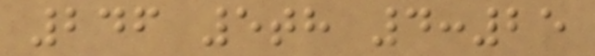246 5th 4:25
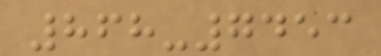868-7453
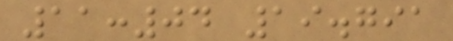11:04 19.791
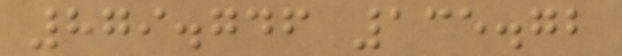879.746 135.72
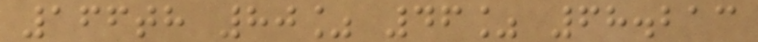166th 80% 46% 68.213
